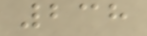238
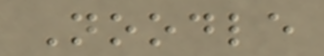Noodle
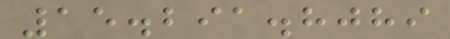15.291.8089
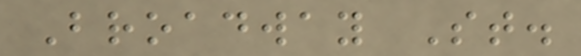Broadway St.
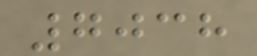7038
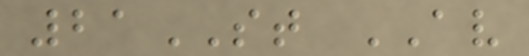21ST AV
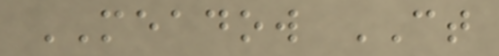MEADOW CT
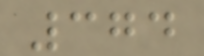374
